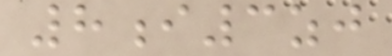8i3zj
